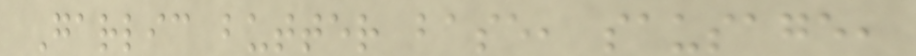Garlic butter base, sausage,
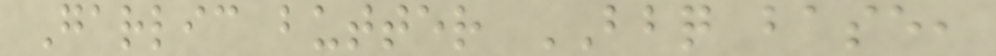Garlic butter BBQ base,
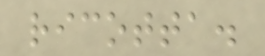ricotta.
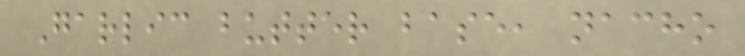Garlic butter base, nacho
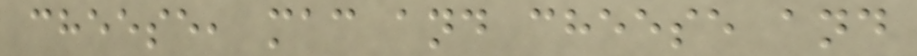cheese, mac and cheese and
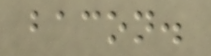bacon.
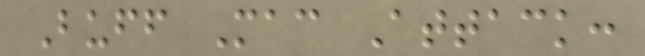Buff Mac Attack:
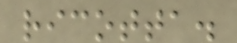ricotta.
